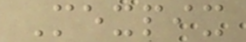Mexpix
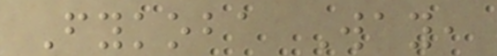Fykoba Way,
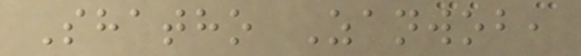Shatho Zanwob,
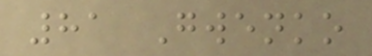81 Gwenko
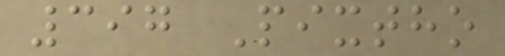397 Pixtho
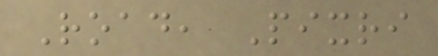Road, Pixri
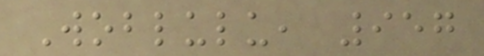Woblulu, 957
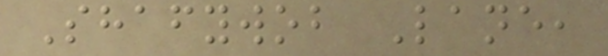Shafywob Lane,
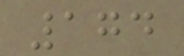174
